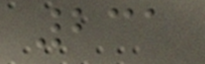231
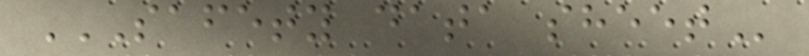SAFETY DATA SHEET
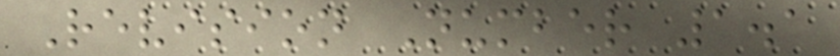Revision Number 1.1
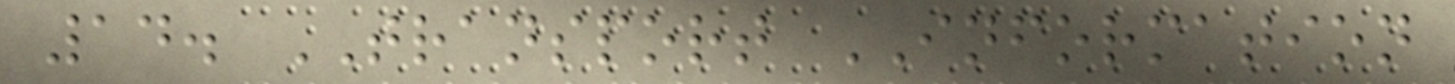14. TRANSPORT INFORMATION
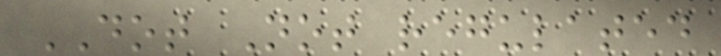DOT Not regulated
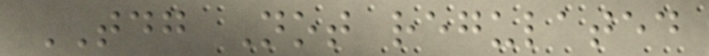TDG Not regulated
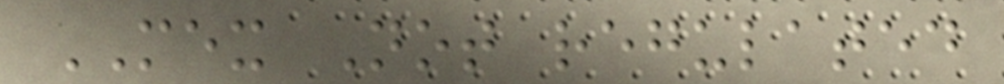MEX Not regulated
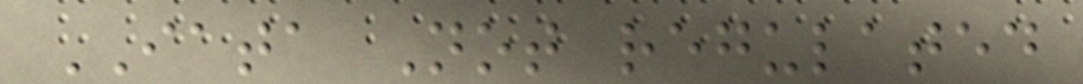IATA Not regulated
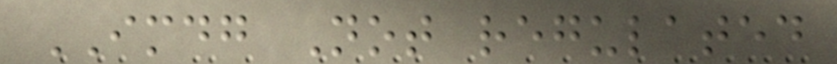IMDG Not regulated
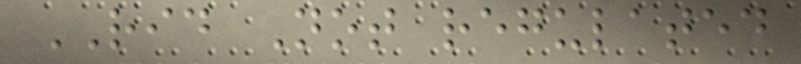RID Not regulated
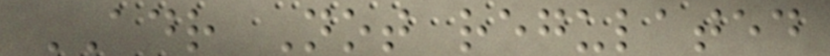ADR Not regulated
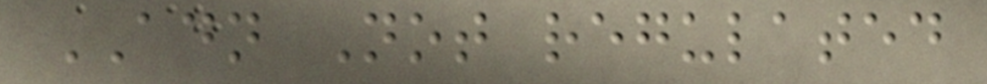ADN Not regulated
